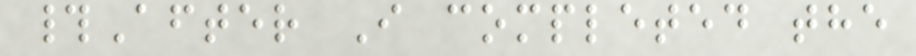#After I completed the
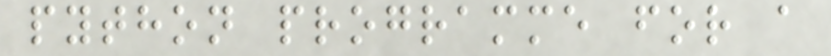python programme for a
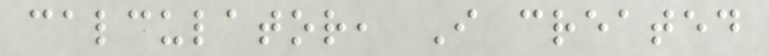calculator, I created
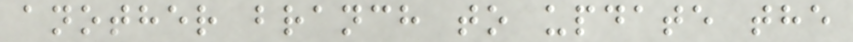another branch to update the
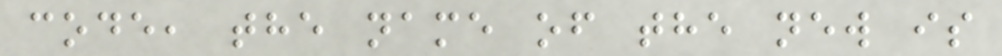code, the name of the new is
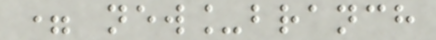= new_branch
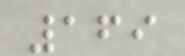169
